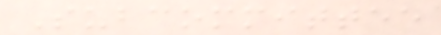Subcommittee
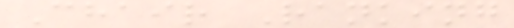Chair Ranking
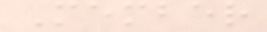Member
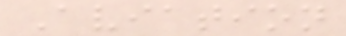Aviation
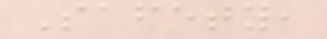Safety,
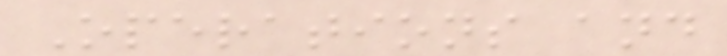Operations and
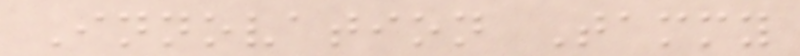Innovation Tammy
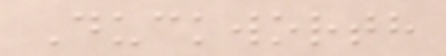Duckworth
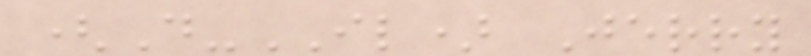(D-IL) Jerry
